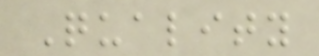Quality
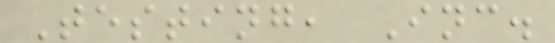Testing, Inc.
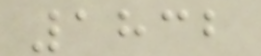1832
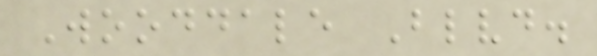Wooddale Blvd.
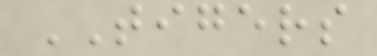TIGERS
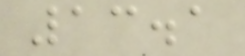13.1
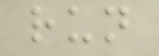run
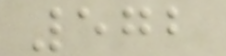572
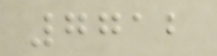7712
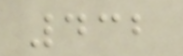432
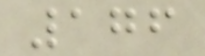176
